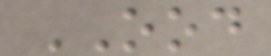OOD
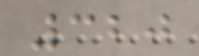320
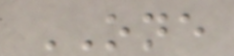ONE
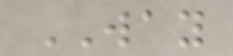WAY
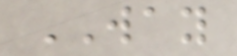WAY
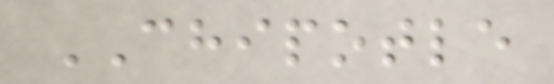CHIPOTLE
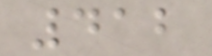412
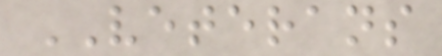VETERANS
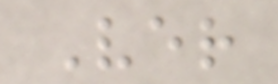Ver
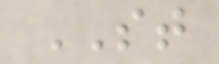ST
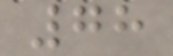78
